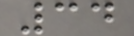34
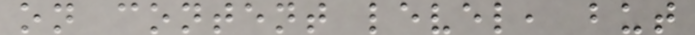on content level, but
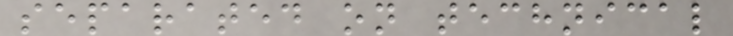separated on technical
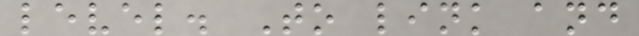level. To link and
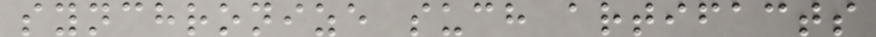synchronize such artifacts
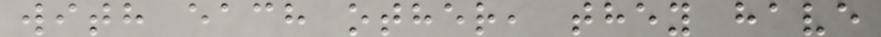with each other, they have
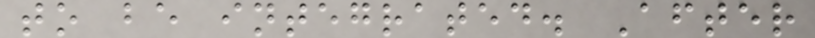to be integrated. After
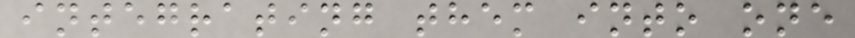integrating them into one
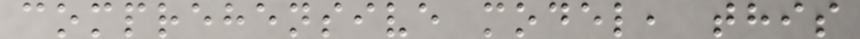comprehensive model, this
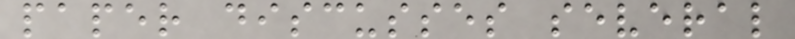paper discusses several
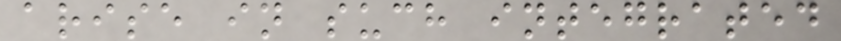arise in such integrated
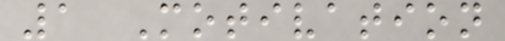1 Motivation
